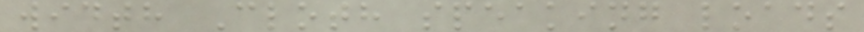width Cloth speaking loads
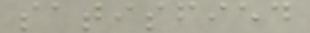satisfied
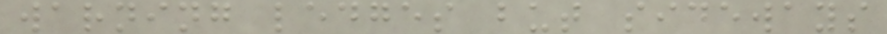warning ledges but sideways
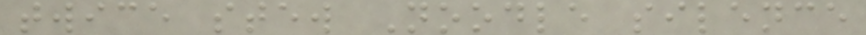twice stew Noodle silence
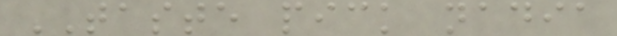TASTE pick nadia
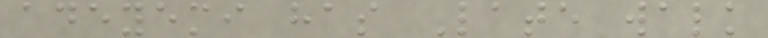adeyemi has Late walk
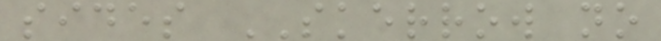sides SKERROW no
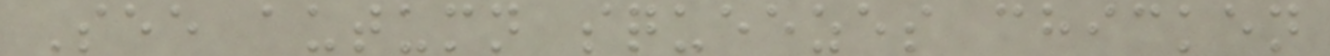See autumn squeezes chicken
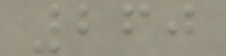260
